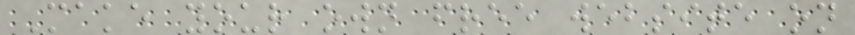Make your own free website on
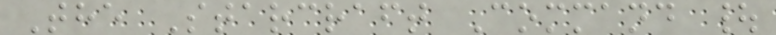The Starcraft Command |
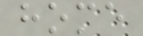home
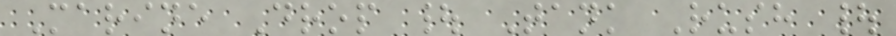Marine Drop | Tank Rush |
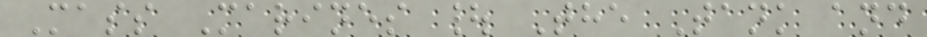Mass Marines | The Tank and
